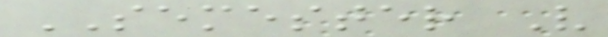SEMESTER V
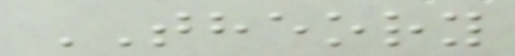THEORY
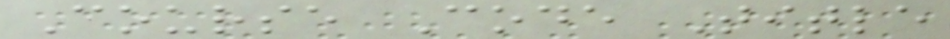Course Code Title
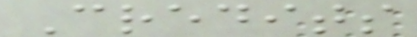Credits
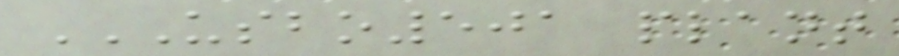USBO501 PLANT
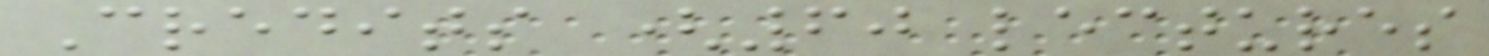Credits (60 lectures
